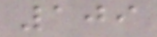109
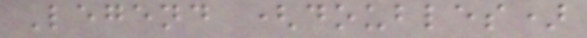Legend (doubles)
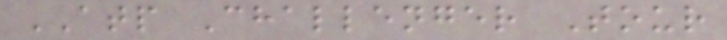ATP Challenger Tour
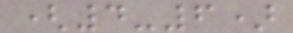(4-6)
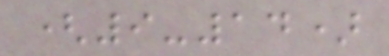(9-14)
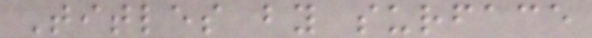Titles by surface
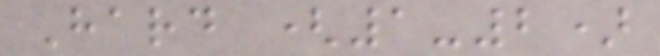Hard (1-2)
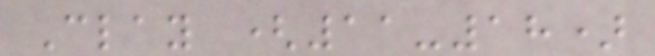Clay (11-18)
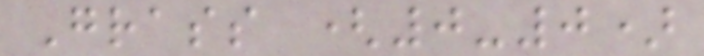Grass (0-0)
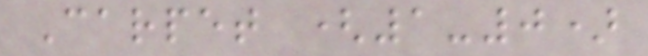Carpet (1-0)
